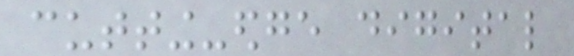cutting-edge digital
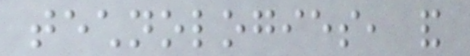technologies, and
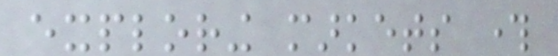exploring markets through
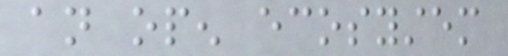an open ecosystem
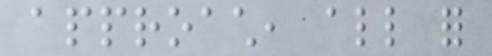approach, all for
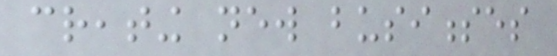creating new businesses
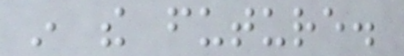in the future.
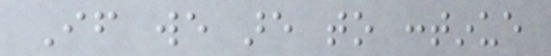If we are to continue
